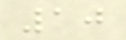10
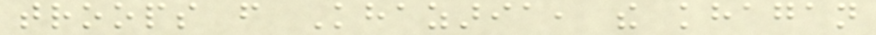troops from Khazaria, the khagan
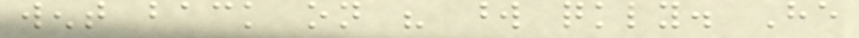went back on his word quickly. He
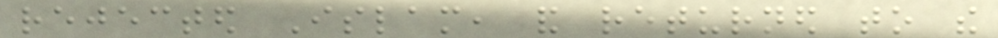rejected Islam, and returned to the
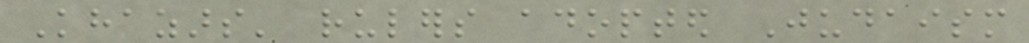Khazars' rulers adopted Judaism
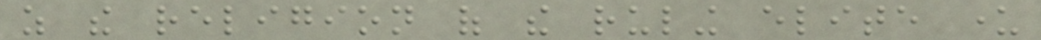as the religion of the ruling elite under
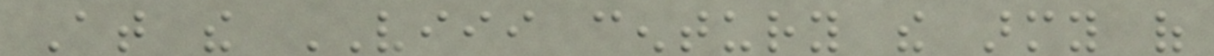At the VIII century the army of
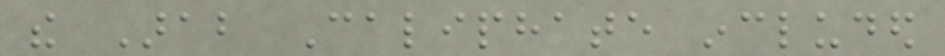the Arab Caliphate included
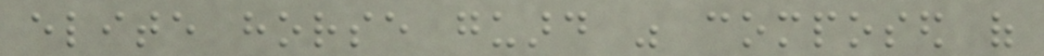elite horse guard was composed of
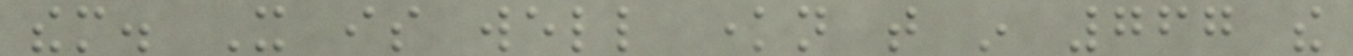them. It is well known that in 767 the
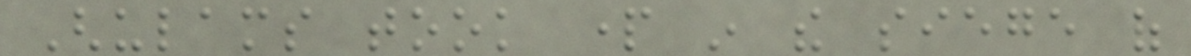Ghulams took part in the siege of
